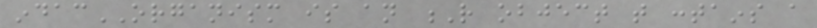indacORGANISM is an R object that contains a
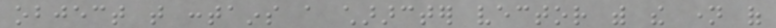object that contains a chararcter vector with the name of
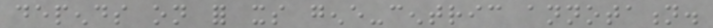depends on for its gene-centric annotation.
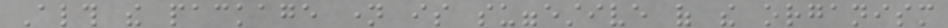Although the package name is suggestive of the organism
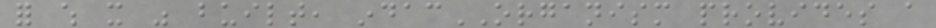for which it was built, indacORGANISM provides a
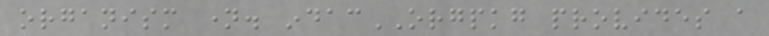organism name. indacORGPKG provides a
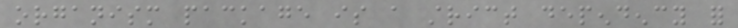organism package is a strict dependency for
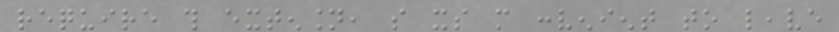require this extension, so its more convenient to leave
